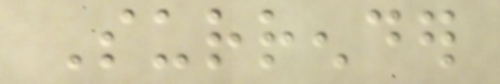Surrender
